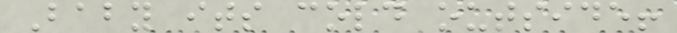Baby its cold outside!
